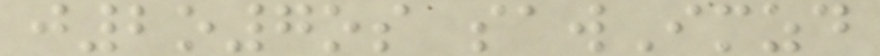j2o7os sawImzd
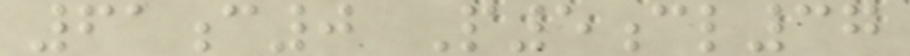61c0 P5cl37
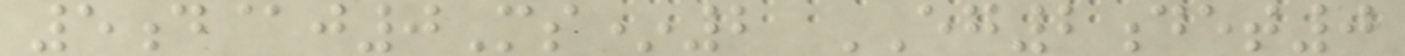5d@j0Ms*2 EG2det0
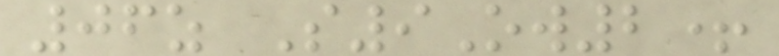06z S9Ow2+
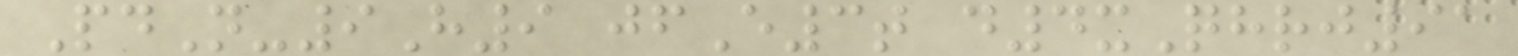PdN-9H9 jfE3t d4xQhrj91
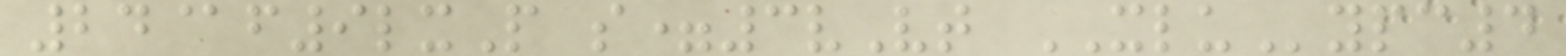24@f9lxP s=3vVt XLUypc4
